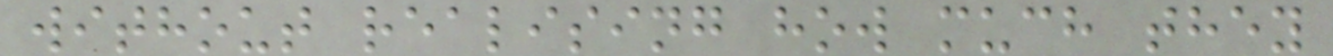without realising how much they
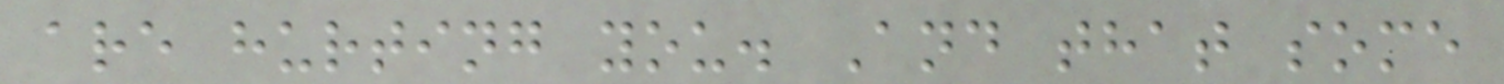are hurting you. And that some
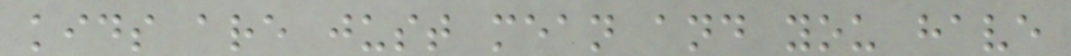kids are just mean and you have
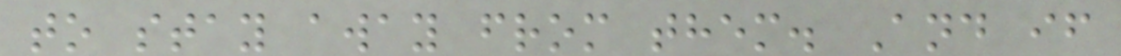to stay away from them. And if
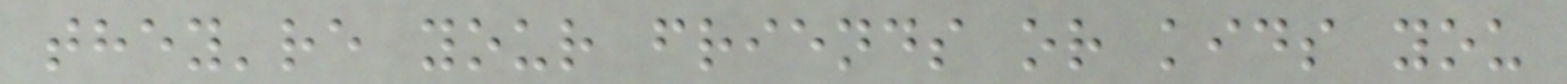they're your friends or kids you
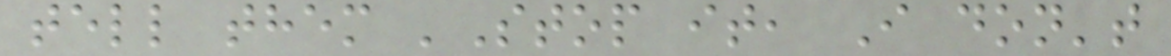tell them 'Stop it, I don't
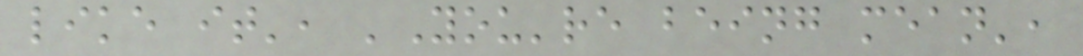like it', 'You're being mean',
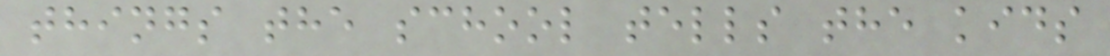things the school tells the kids
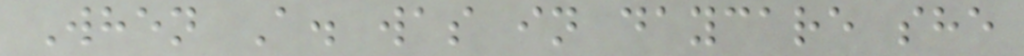When A. was in daycare she
